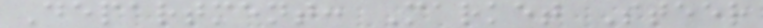Department: Market Steer
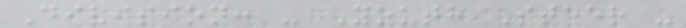Division: - Youth Steer -
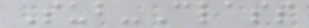Sub-Class
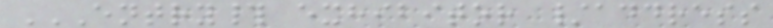ENTRY# EXHIBITOR /ADDRESS
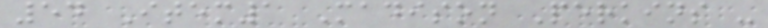54 Item1 Madison Perkins -
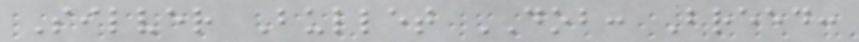Silver Bullet DOB: Breed:
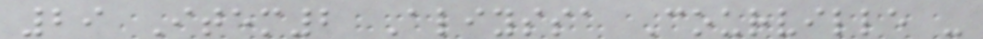29 Item2 Aliyssa Courville -
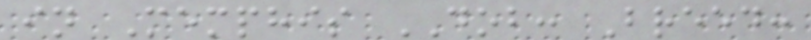in Memphis DOB: Breed:
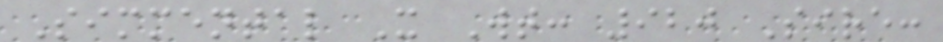Simmental X Wt: 920 Sire:
